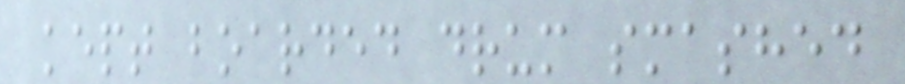kept boarded drum smashed
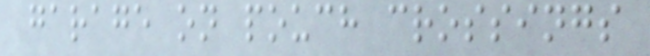garage on pouch crossings
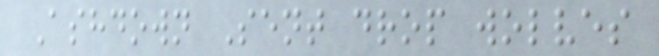Ashdown Sent drop wolves
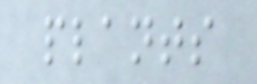plants
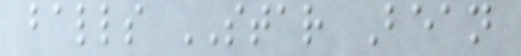balls STAR Bean
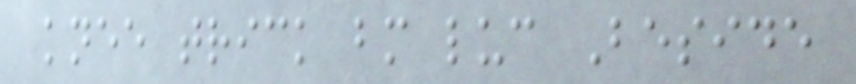knee trick bm luc Beside
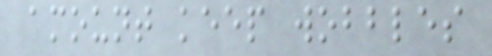amount keep wobbles
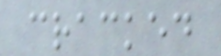cracked
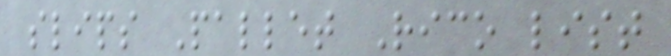slips Pallet Rico list
